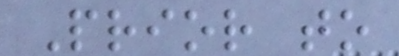Prior to
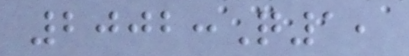2002:Q1,
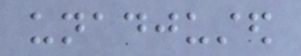unadjusted
